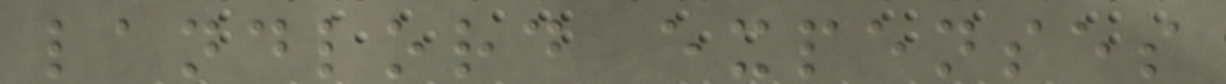landlord expenses
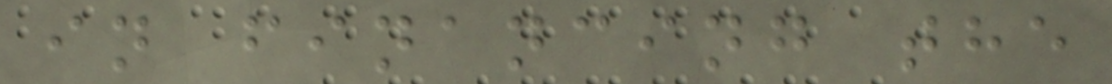in financing the
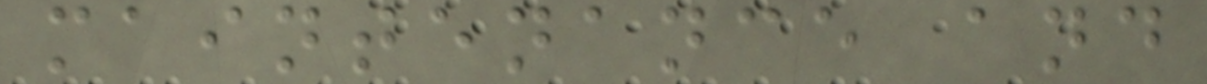maintenance and
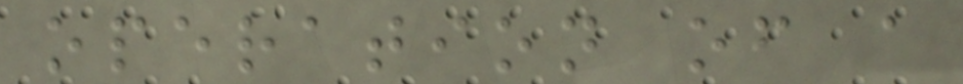operation of a
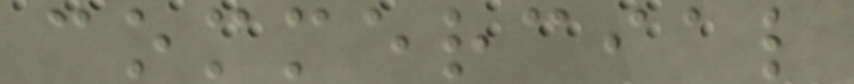commercial
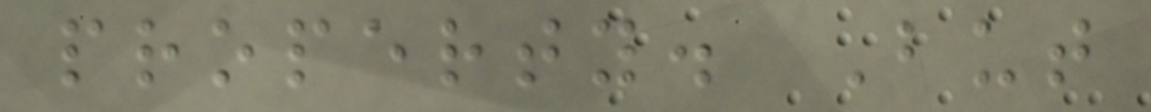property. But
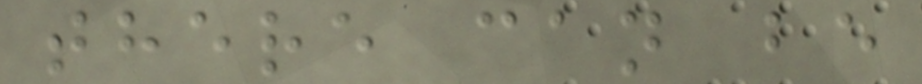there can be
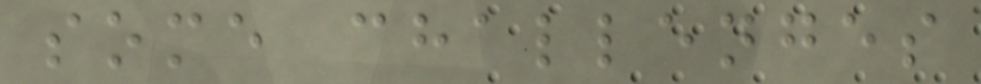some challenges
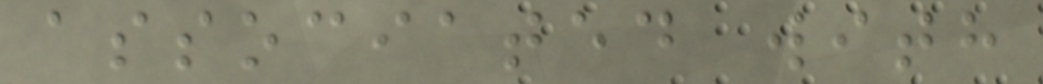associated with
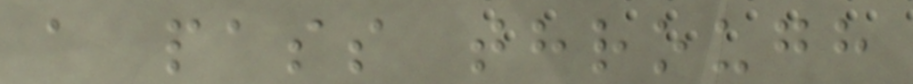a pass through
